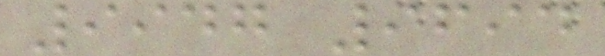9947 9694
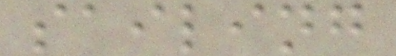sailing
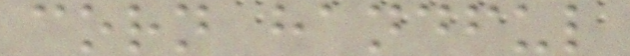corn handful
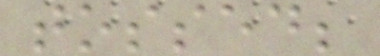tossed;
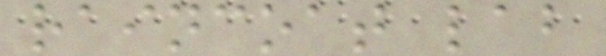raincoat lab
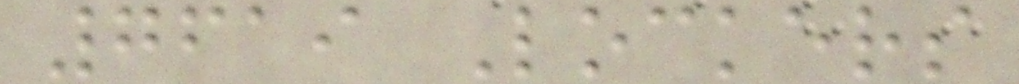7619 Lockers
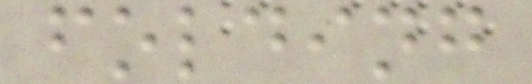folding
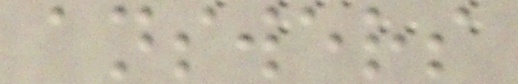answers
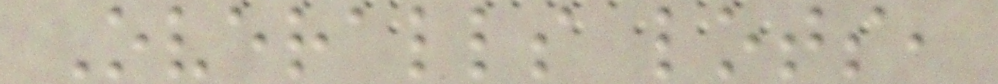Overalls lots,
